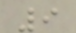9
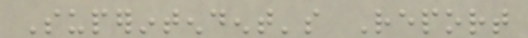Superintendent's Report
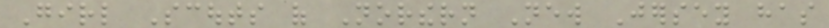Girl Scouts of Northern New Jersey has
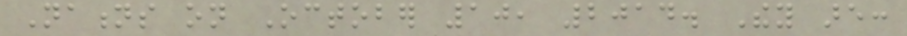Nations on October 10, 2014. They are:
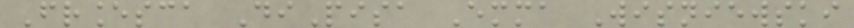Francesca DiPisa Emma Wisniewski
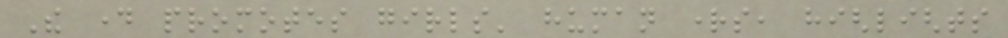The day promotes girls' human rights, highlights
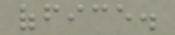office.
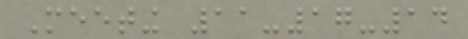Meeting 11-17-14
